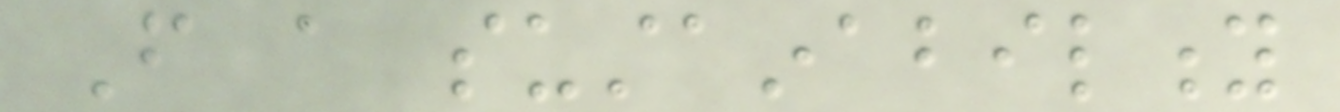From a sustainability
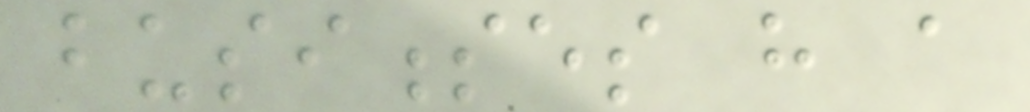businesses have a
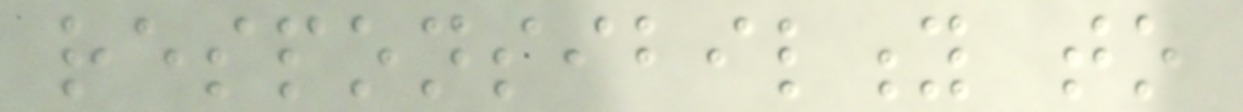responsibility to
